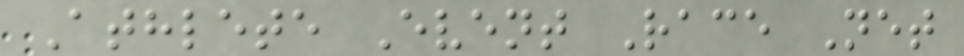Athlete Event Race Net
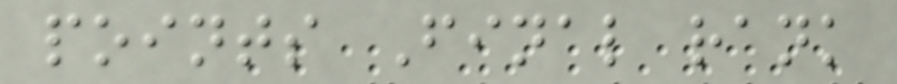points Final rank
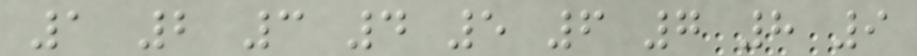1 2 3 4 5 6 7 8 9
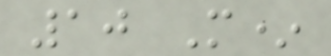10 M*
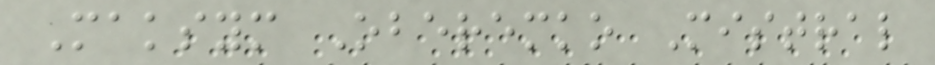Maksym Oberemko Mistral
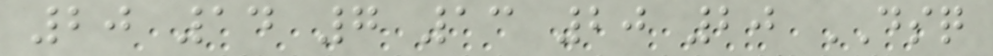20 14 7 13 20 20 DSQ
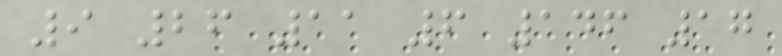9 26 11 6 146 17
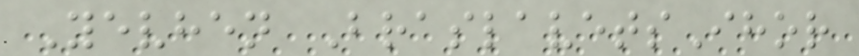Yevhen BraslavetsIhor
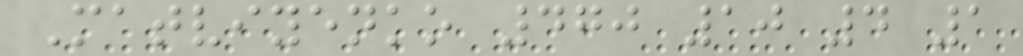Matviyenko 470 10 4 1
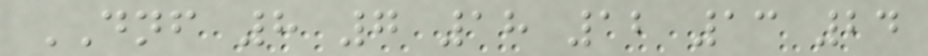DNF 8 7 18 12 13 24
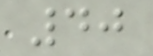40
